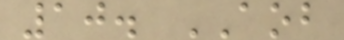10. AOB
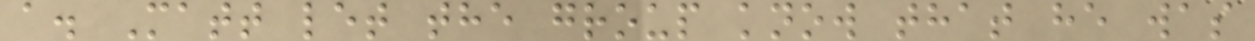a. Matt let the group know that he was
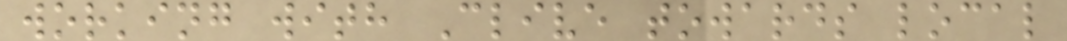working with Clive towards local
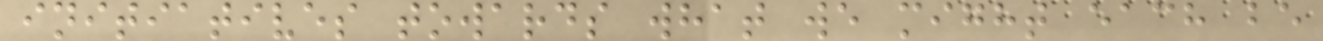initiatives towards what we might each be
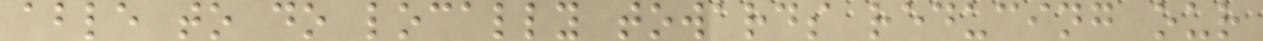able to do locally towards reducing our
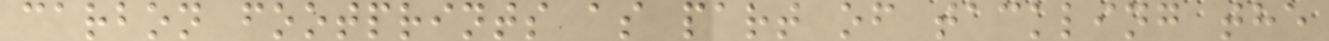carbon footprints as part of tackling the
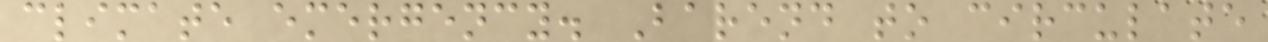climate emergency. Barend to circulate
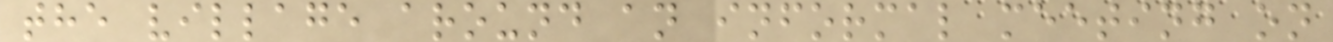the village around an informal meeting on
